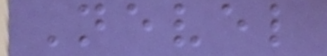Nevel
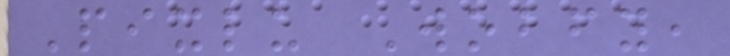Pixlu Wobfy,
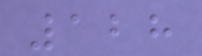128
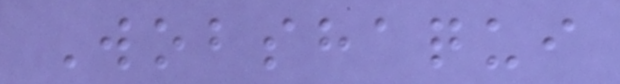Wobshaqui
